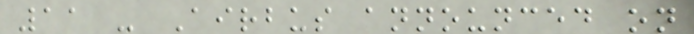11 - Airbus announced on
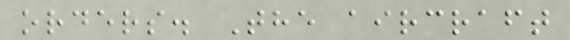orders. The aircraft
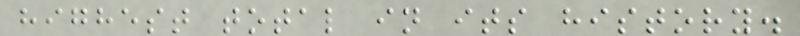highest total in its history.
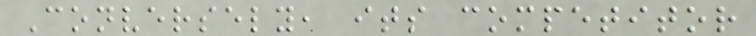Conversely, its competitor
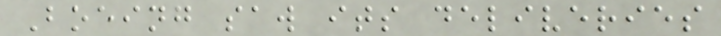Boeing saw its deliveries
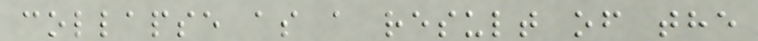collapse as a result of the
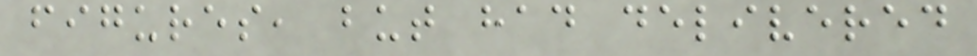figures, but had delivered
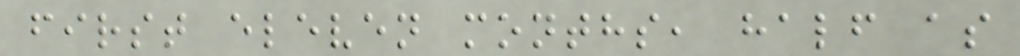first eleven months, half as
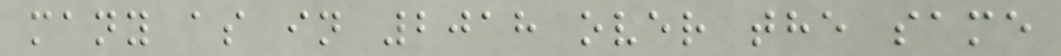many as in 2018 over the same
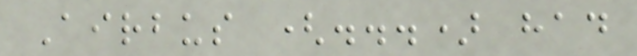Airbus (...) had
